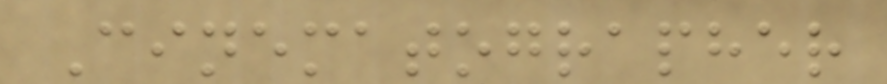Cinematographer
